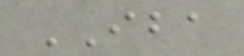IBA
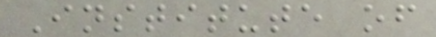Institute of
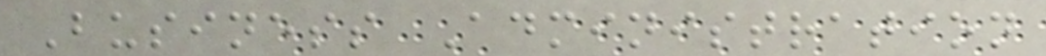Business Administration
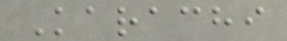Karachi
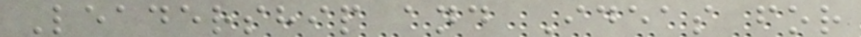Leadership and Ideas for
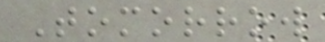Tomorrow
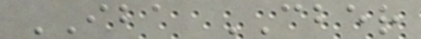IBA CBER
